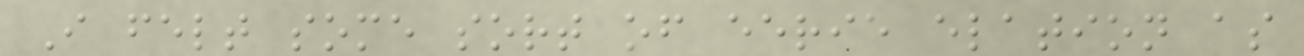I felt some sort of eerie elation as
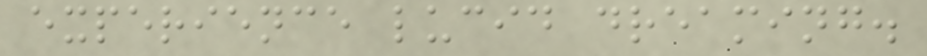experience lucid dreaming.
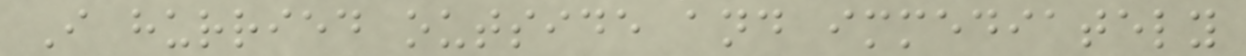I hurried outside and immediately
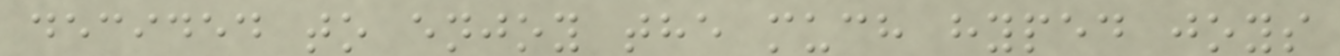decided to enjoy the much hyped joys
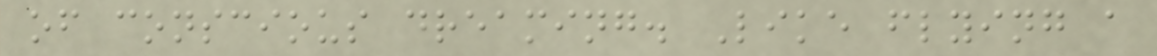of conscious dreaming. Like flying a
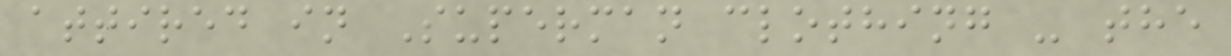attired in Superman clothing - the
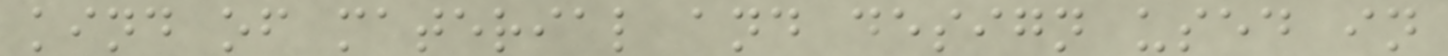kind of material and design used in
